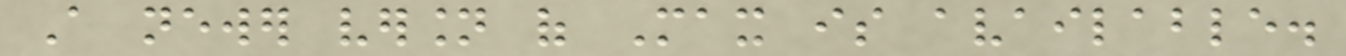A newer version of Max is available.
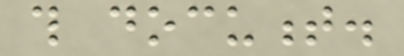this document.
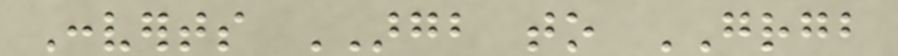Converts ARGB to GRGB
